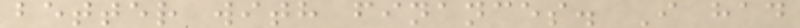better with finances. I had
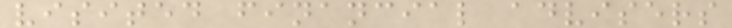visited financial advisers
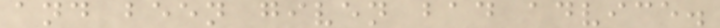and been given bad advice.
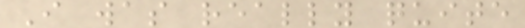I was really quite
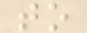to
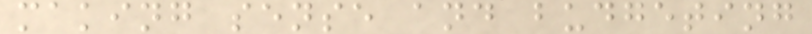making sense and budgeting
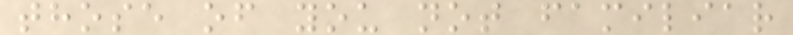those of you not familiar
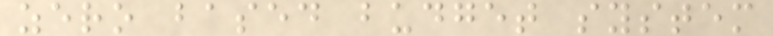zero based budget system
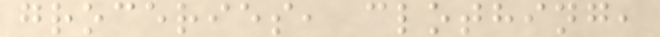groceries, clothing,
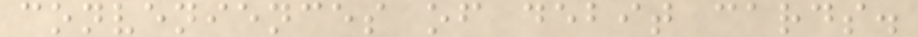conveniences of debit cards.
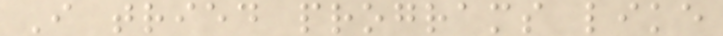I tried programs like
